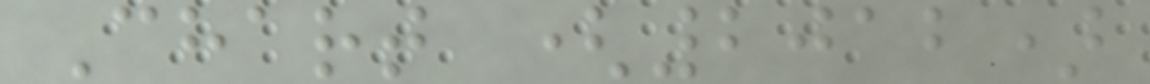Chart (2012)
